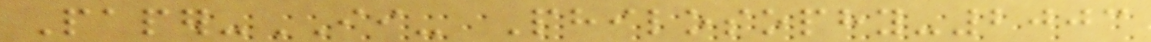Paper-II- Philosophy-2003
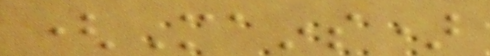(Mains)
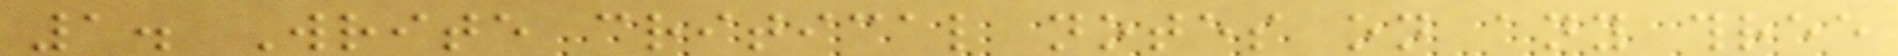1. Write critical notes on any three
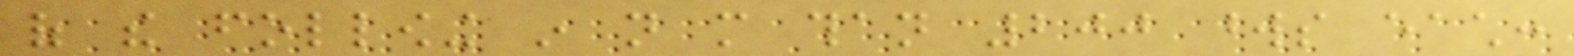of the following in not more than 200 words each:
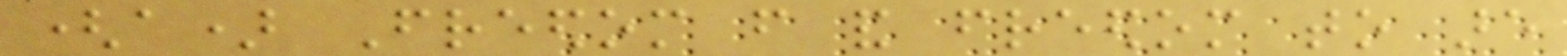(a) Freedom from and freedom to are
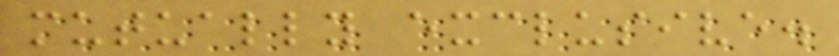mutually exclusive.
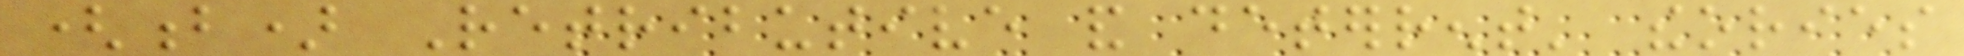(b) Retributive and deterrent' theories
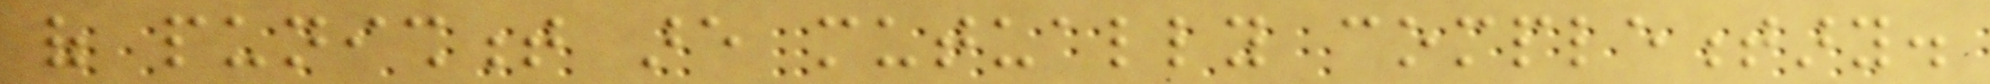of punishment are mutually complementary.
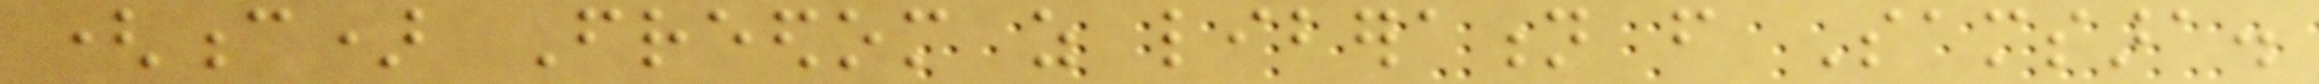(c) Freedom as liberation from Samsara.
